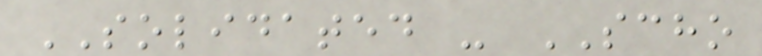SOLIDATED - SCHO
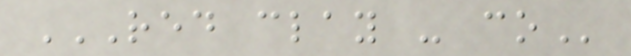RED CLAY - CO
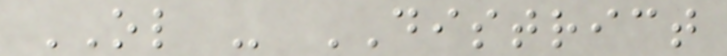OL - DISTRICT
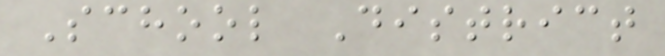School District
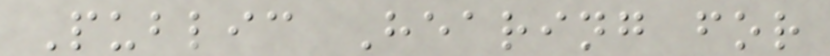Public Hearing for
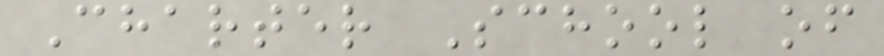Charter School of
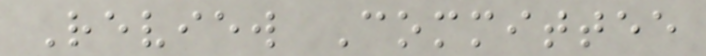Review Committee
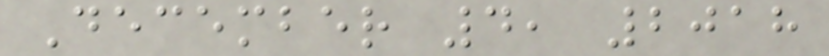December 4, 2018
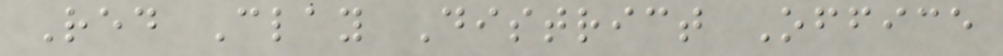Red Clay District Office
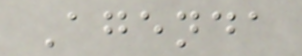Agenda
